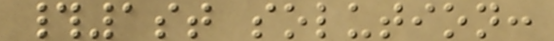#1st solution:
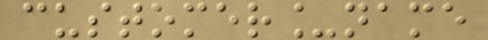customer_name
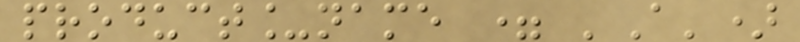product_name = 'A')
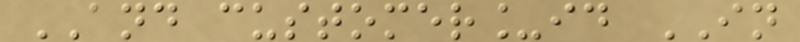AND customer_id IN
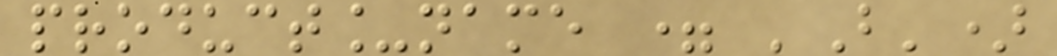product_name = 'B')
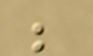;
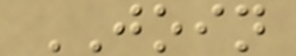JOIN
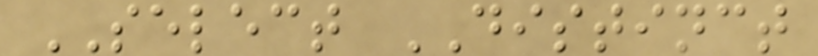SELECT DISTINCT
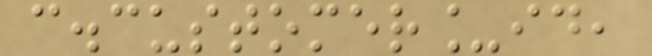c.customer_id,
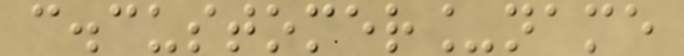c.customer_name
